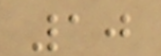10
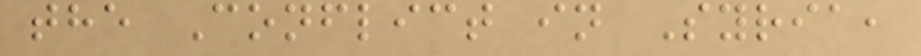the Conflict in Syria,
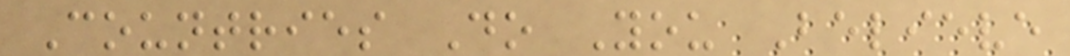Countries Do You Believe
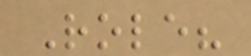Role?
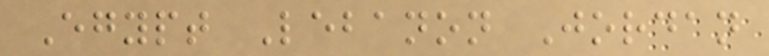Egypt Lebanon Jordan
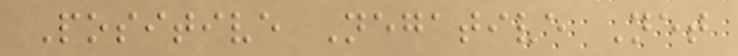Positive Negative Net
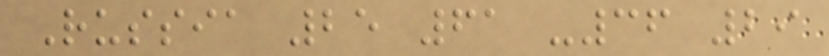Russia 25 61 -36 29
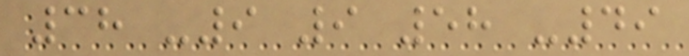38 -9 9 58 -49
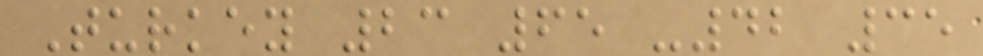Turkey 23 65 -42 35
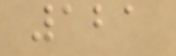121
